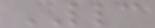LLC
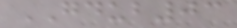GDUB03
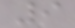9
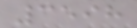3598
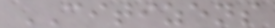CITIZENS
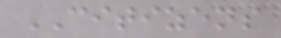CITIZENS
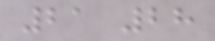21 28
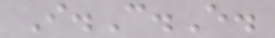I.C.E.
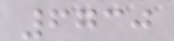6730
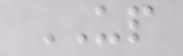UP
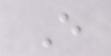E
